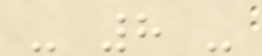- 8 -
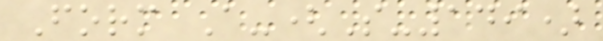Form A-(S-149)
